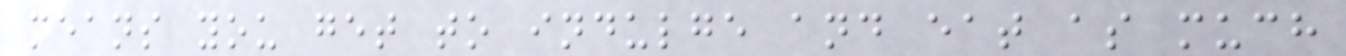means you get to indulge and eat as much
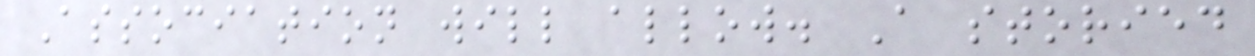Association will allow. A storied
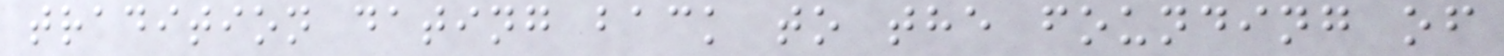tradition dating back to the founding of
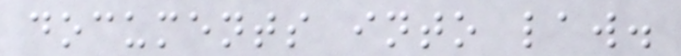documents into law.
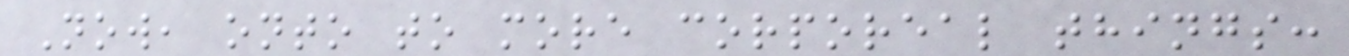Now, onto to more corporeal things:
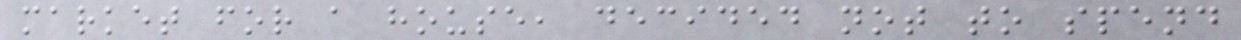market for a house, decided not to spend
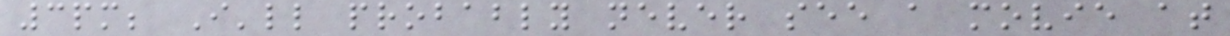3pm; I'll probably never see a movie at
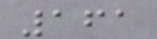161
